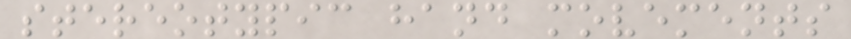stereotypic hand movements
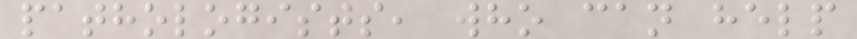pathologists, who can help
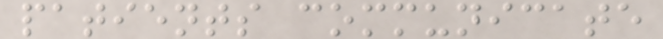patients communicate
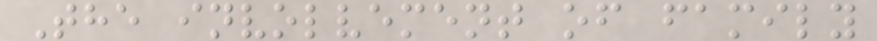The involvement of family
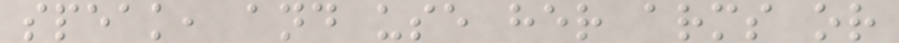speak, and use her arms or
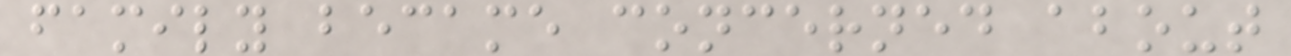family became concerned about
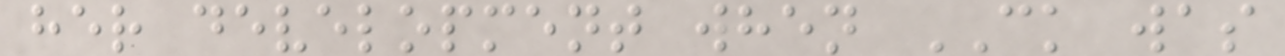her development when CK was
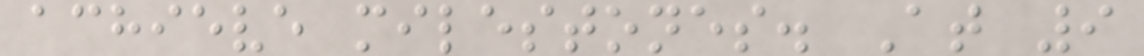achieve milestones. At 9
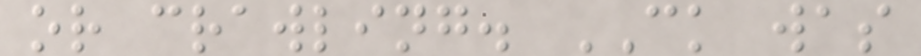or crawling. CK was
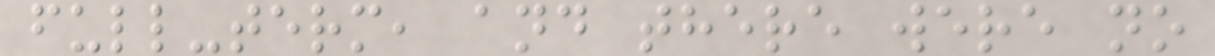full-term, and there were no
